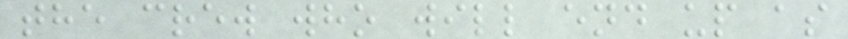the crew who will end up as
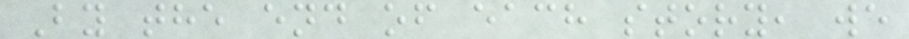By the end of each story, we
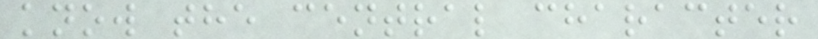know the central character
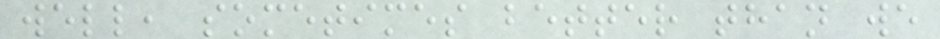well, sometimes better than we
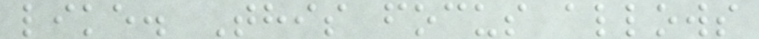like. This focus allows
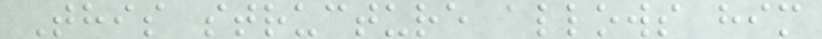This structure allows him
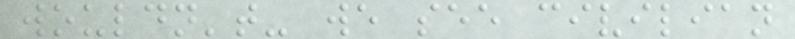wouldn't- we see civilian
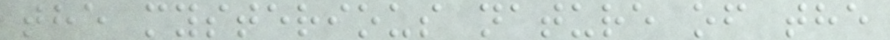the mysterious nature of the
